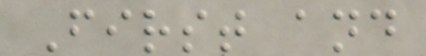First and
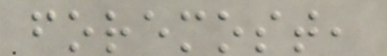foremost,
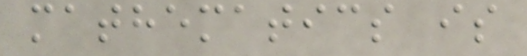mathematics is
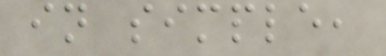in simple,
